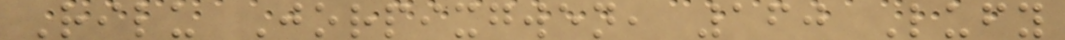Rilu Jorpixgwen, 160 Lufy
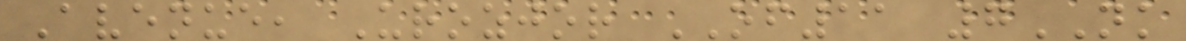Avenue, Urozjor OF11 7NK
